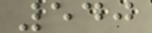540
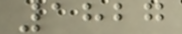1827
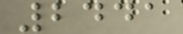2441
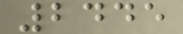2445
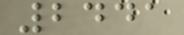2441
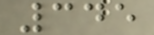345
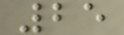25
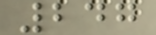247
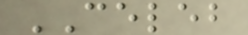CELEB
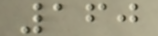160
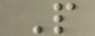P
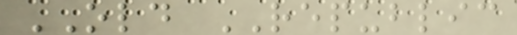OLD REPUBLIC
